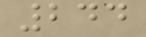244
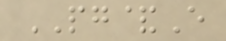PG&E
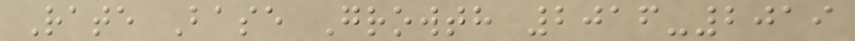Rate Base Growth 2016-2019
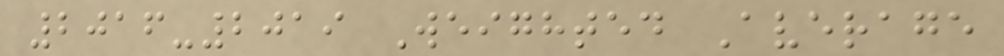2016-2019 Weighted Average
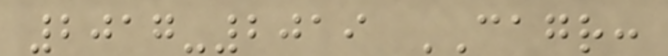2017-2019 CAGR:
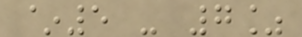~5 - 7%
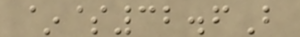~$32.6B
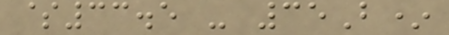$33.5 - 35B*
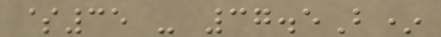$35 - 37.5B*
